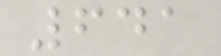641
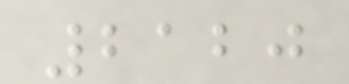2120
